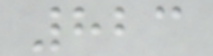823
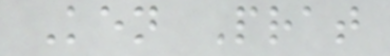Ken Prat
